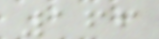166
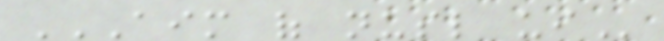AIM OF NUSL UI
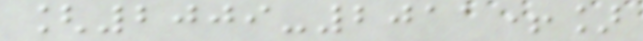[2009-2011+]
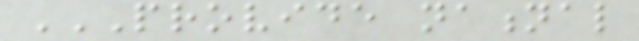PROVIDE NATIONAL
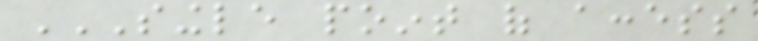SINGLE POINT OF ACCESS
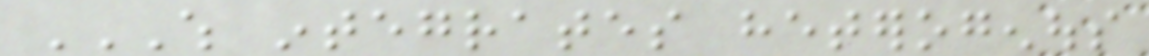WHICH INTEGRATES HETEROGENOUS
